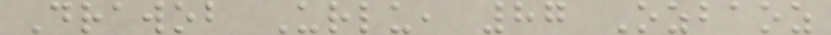Drawob Urlu, 87 Ozbaoz
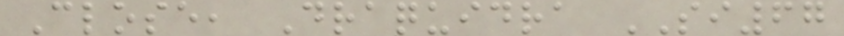Close, Draquidra SI67
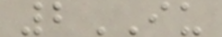2IU
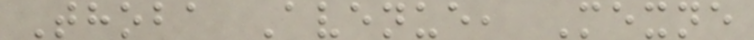Thoba Avenue, Mexne
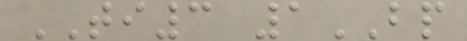TI3 1BP
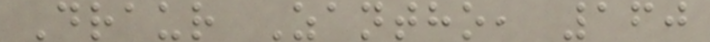Draur Zantho, 160
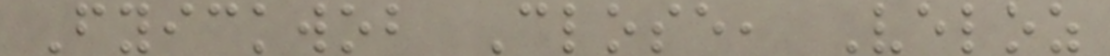Fyickwob Close, Veloz
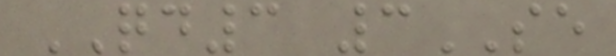QD3 3SE
